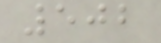502
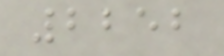2252
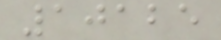10125
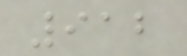912
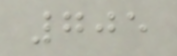705
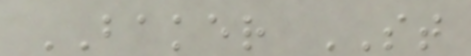BAKER ST
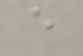e
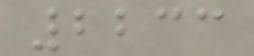2233
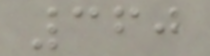360
